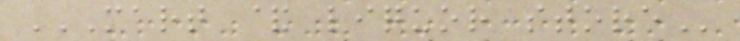MART & LIQUOR STORE
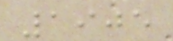1905
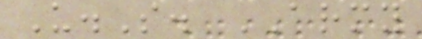U.S. ARMY
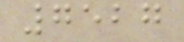7527
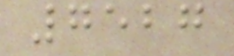7527
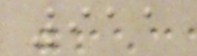911
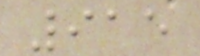915
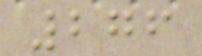276
